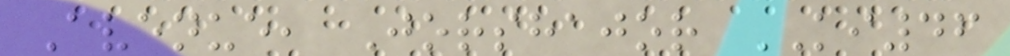Avenue, Jorshajor KI46
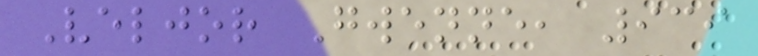Veljor Gwenne, 939
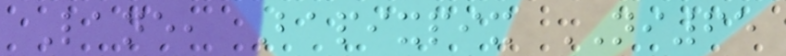Lane, Bapixpix NI65
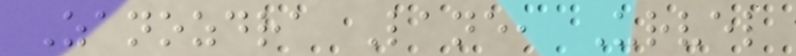Zanozdra Lane, Urvel
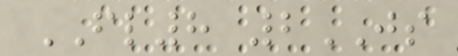FL8 2JS
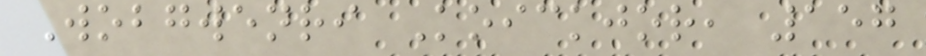Wobgwenri Koickjor, 157
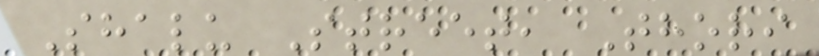Shalu Street, Thori
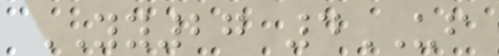YY27 4UF
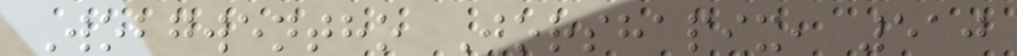Wobgwentho Jorshapix, 510
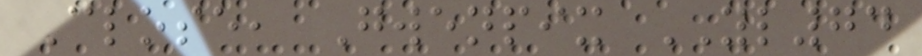Close, Gwenpix YL74
